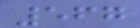567
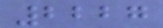2227
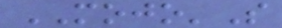MOJO'S
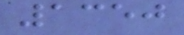1350
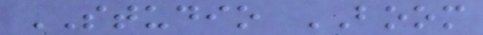STUDIO BOOM
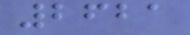2621
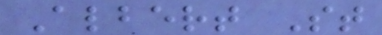Albert St
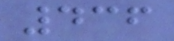436
